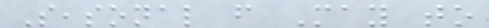Seasonal from May to
